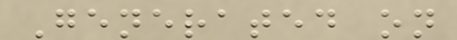Generated on
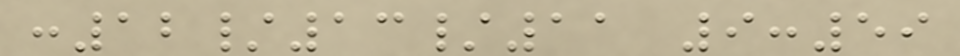:12/13/11 9:59
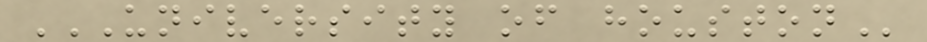UNIVERSITY OF HOUSTON
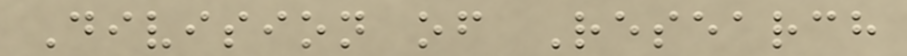Division of Research
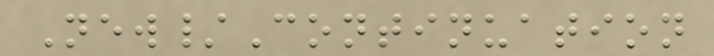New/Continuation
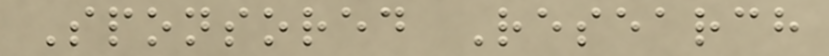Sponsored Research
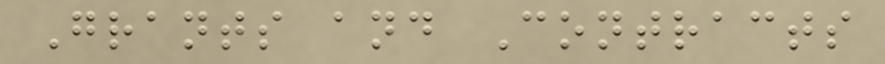Grants and Contracts
